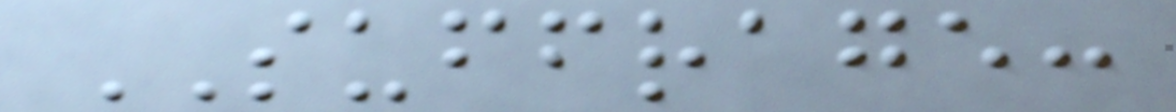SUFFRAGE:
